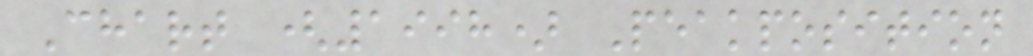Chart (1998) Peakposition
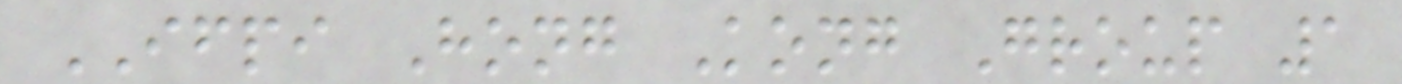IFPI Hong Kong Group 1
